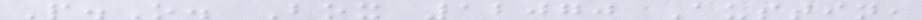P.O. Box 12070 Austin,
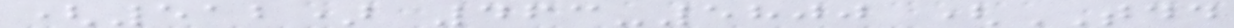(512) 463-5800 (TDD
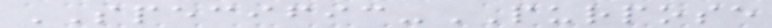SPECIFIC-PURPOSE
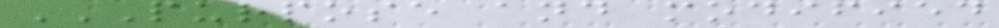PURPOSE AND MODIFIED
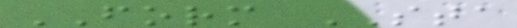FORM STA
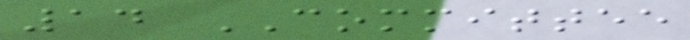14 COMMITTEE
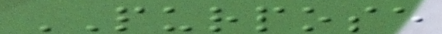PURPOSE
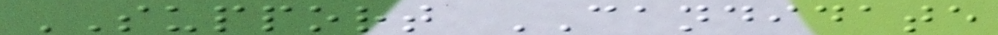SUPPORT CANDIDATE
